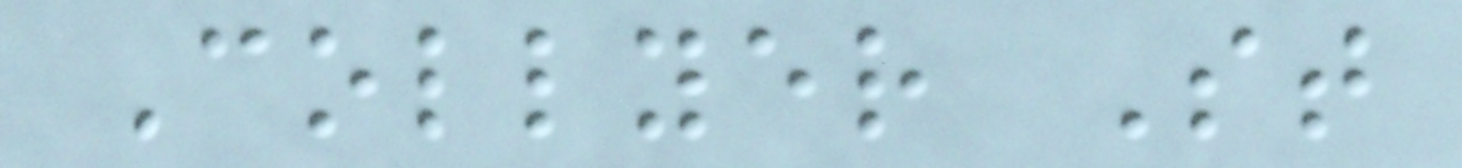Collyer St
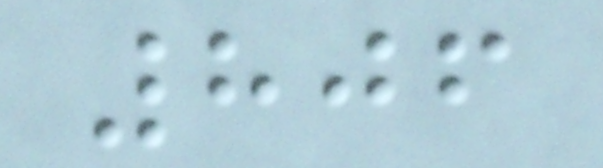806
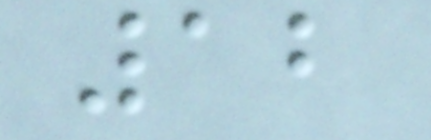12
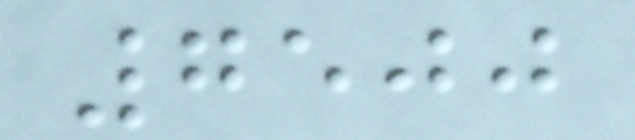7500
